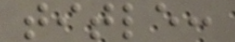title:
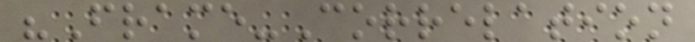"Frame-Correlation
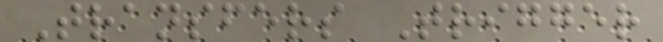Transfers Trigger
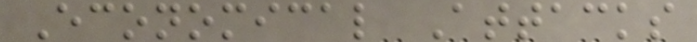Economical Attacks
